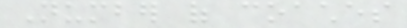Number of coaches
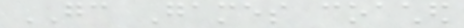GC Games coached
